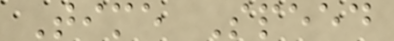Time Speed
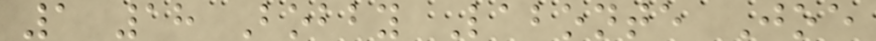1 18 Bobby Labonte Joe
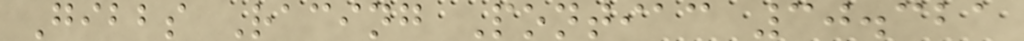Gibbs Racing Pontiac 30.321
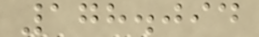178.094
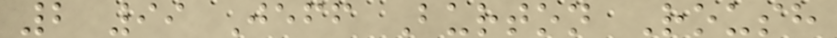2 99 Jeff Burton Roush
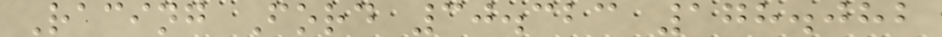Racing Ford 30.323 178.082
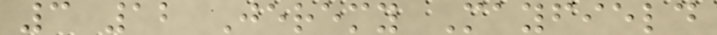3 12 Jeremy Mayfield
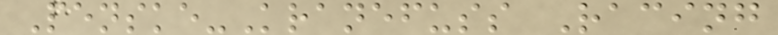Penske-Kranefuss Racing
